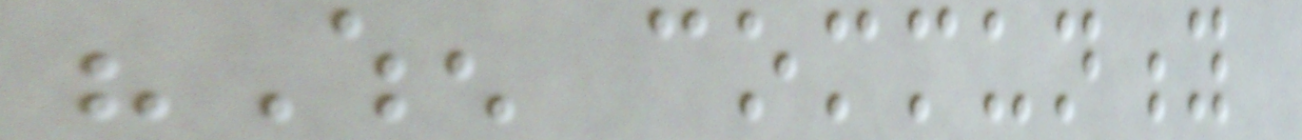"When community
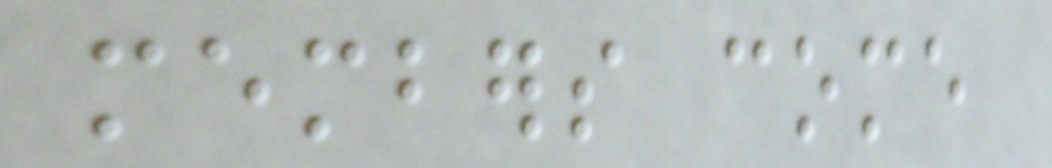members come
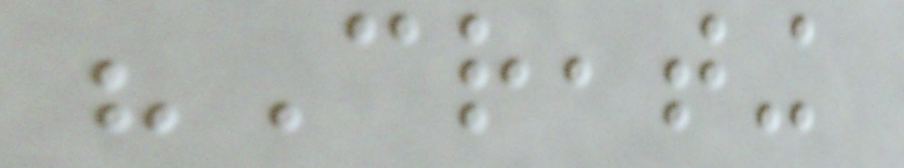"Creating
